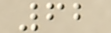62
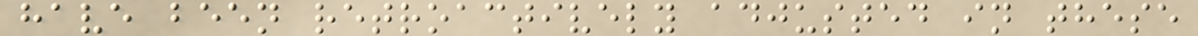have been retroactively adjusted in these
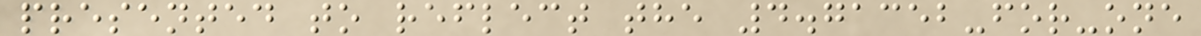presented to reflect the 4.71352-for-one
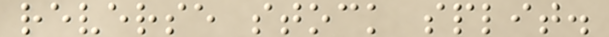reverse stock split.
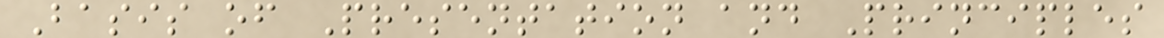Basis of Presentation and Principles
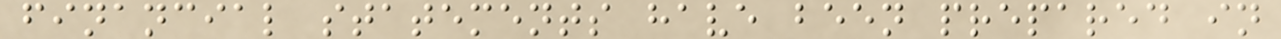financial statements have been prepared in
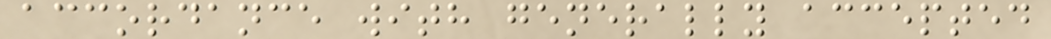accordance with generally accepted
